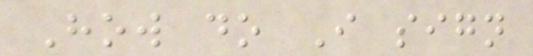How do I sign
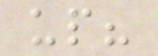up?
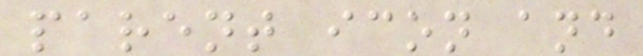parent icon and
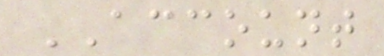ACCOUNT
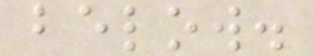below.
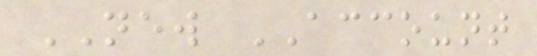NEW ACCOUNT
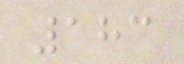183
